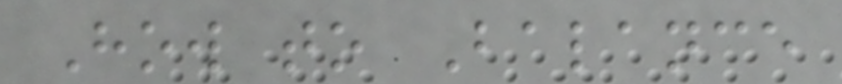How to Balance
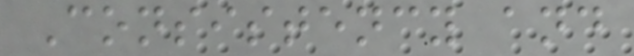Consistency and
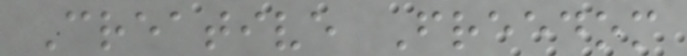Creative Freedom
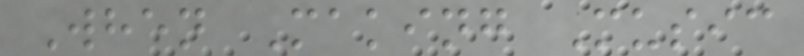When Making Music
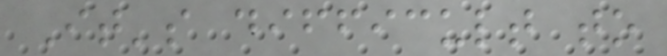It's difficult to
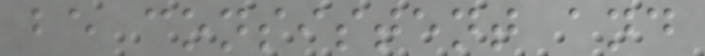be consistent and
